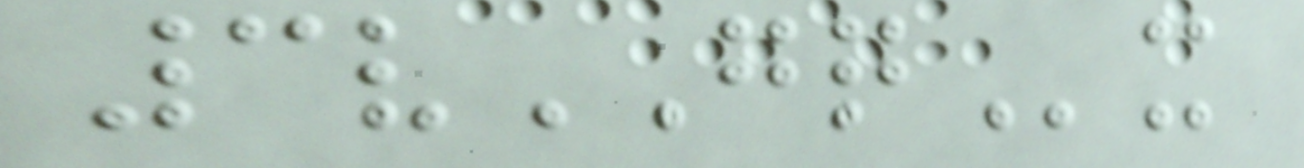3vGQx
